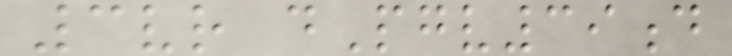3vr dPgv39d
